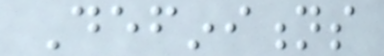Definitions
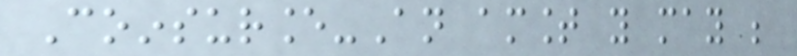Coinsurance-An amount you may be
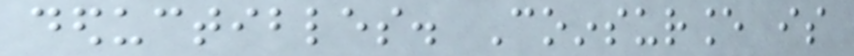deductibles. Coinsurance is
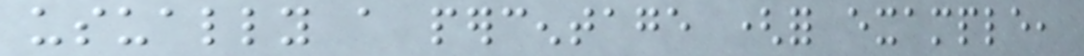usually a percentage (for example,
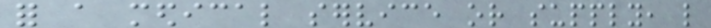for a medical service or supply, like
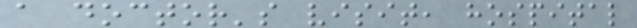a doctor's visit, hospital
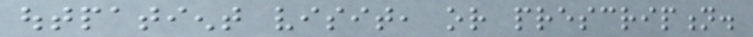outpatient visit, or prescription.
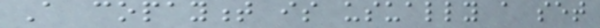A copayment is usually a set
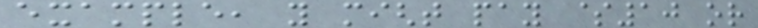example, you might pay $10 or
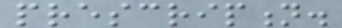prescription.
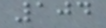104
